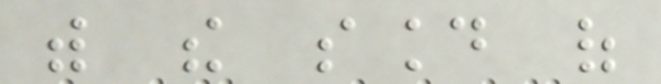with the sound of
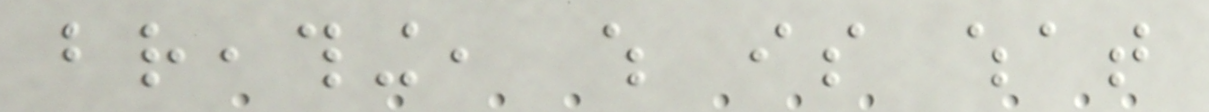breathing, which is what
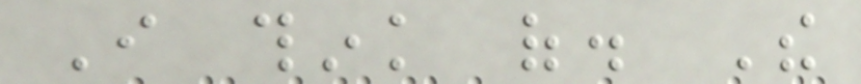I think of. The
